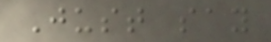Just say
